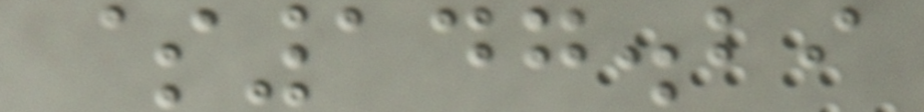$147.29
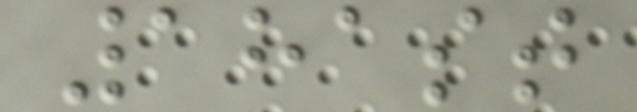181st
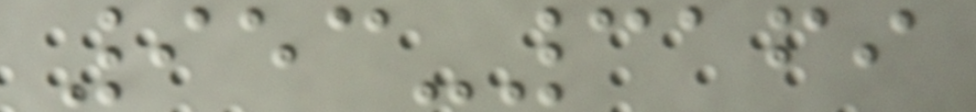953-3169
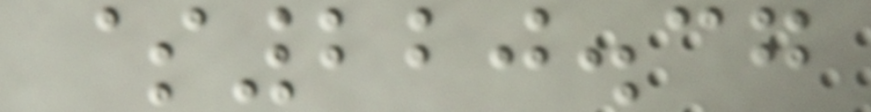$220.37
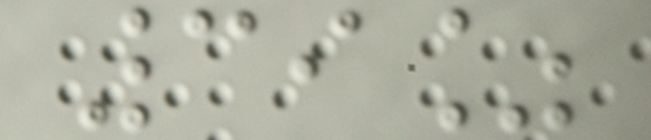39%
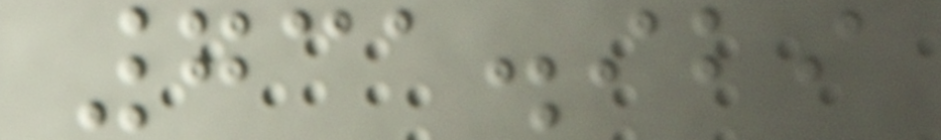731.929
